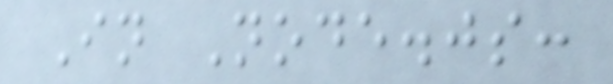In Node.js:
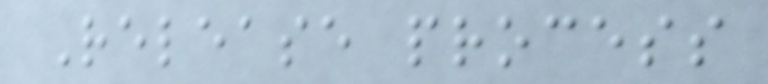Release process
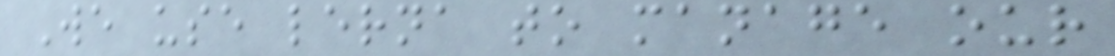We use lerna to manage our
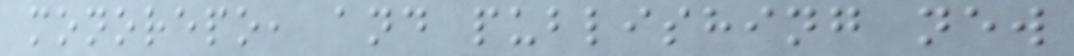monorepo, and publishing new
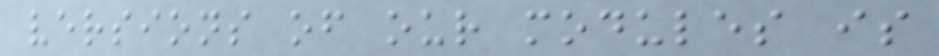versions of our modules is
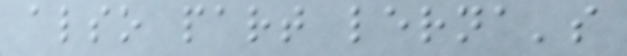also part lerna's
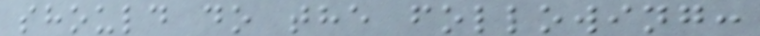should do the following:
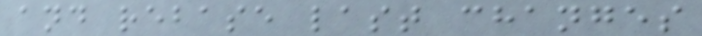and rebase last changes
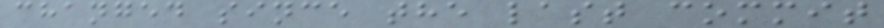changed since the last commit
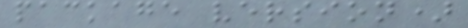package version)
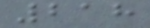218
